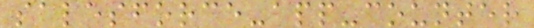salesforce-app-counter
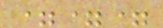===
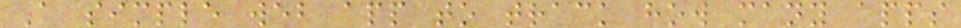A simple web app to track how many apps
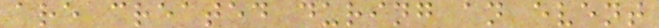are created during an event
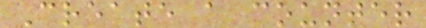Create a counter
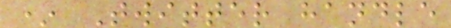* Twitter handle
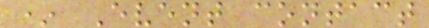* Event contact
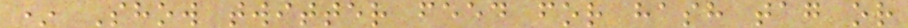* Show twitter feed for hash tag or
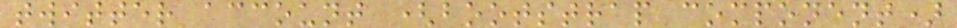twitter account (bootstrap component)
